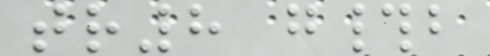tr8 g#b
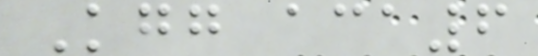Kgg aca6
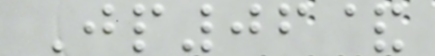Jp06&
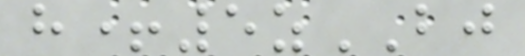h+5zBJ
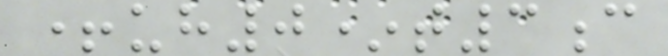+uh0*t3c
